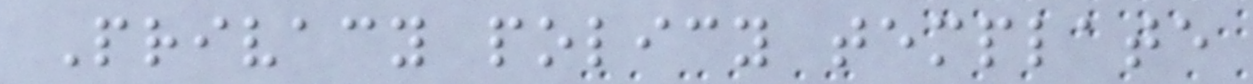Privacy policy template
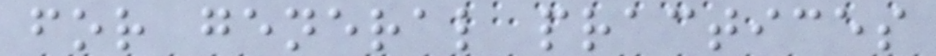for general practices
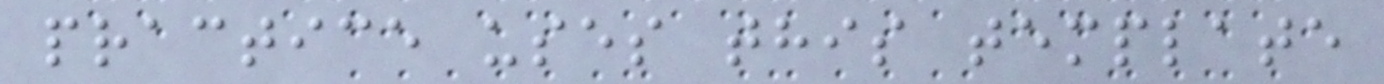practice uses this template
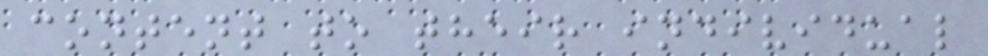content to their individual
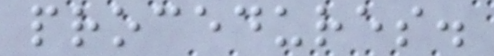procedures.
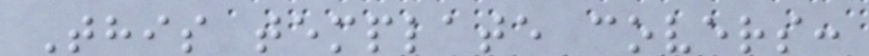This template covers:
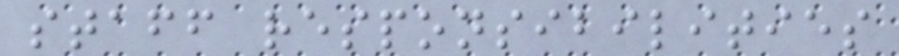staff responsibilities
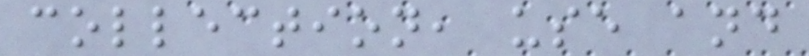collection, use and
